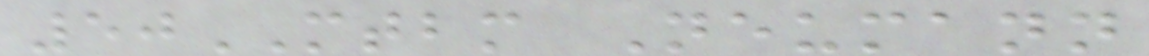50MTBM Neumann
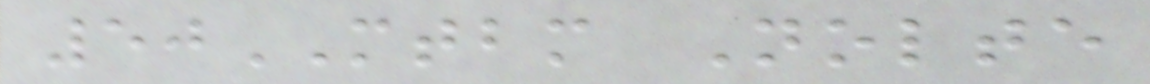50MTBM Nolte
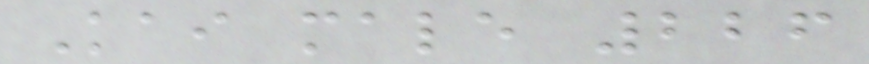Kai male 226
